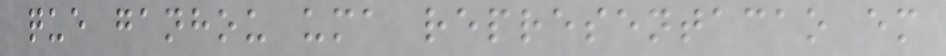que ganhou uma representacao em
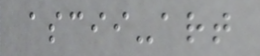ascii-art
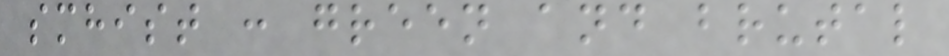smhist : green and brutal
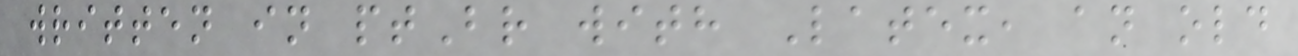written in ptBr with Latex, an old
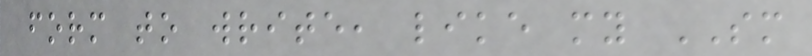form to write, like my SM
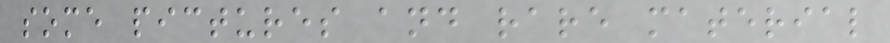some pictures and rare material
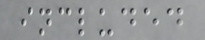included
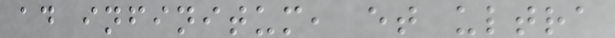ad infinitum, et ultra
